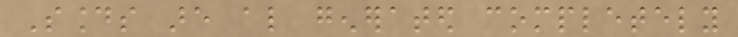Sounds are also generated completely
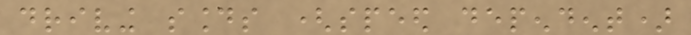driving sounds (speed dependent)
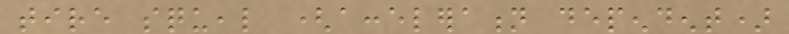tire squeal (acceleration dependent)
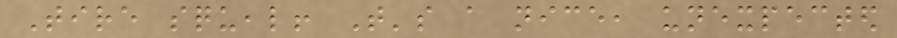Tire squeal! That's a nice, unexpected
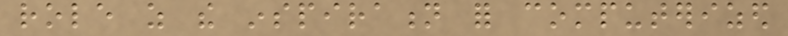role as the inspiration for computerized
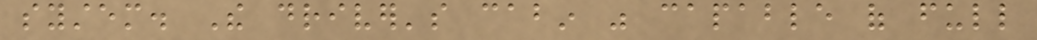system. The driver's cabin was capable of full
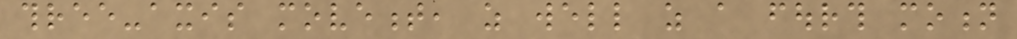three-axis movement, as well as a fourth motion
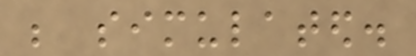be simulated.
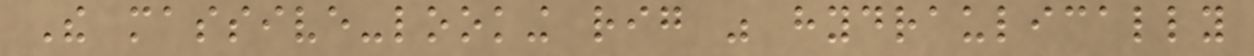The massive-looking rig was hydraulically
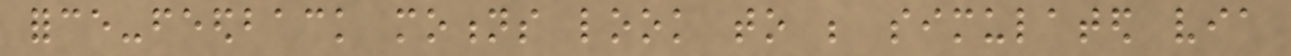force-feedback motions look to be simulated via
